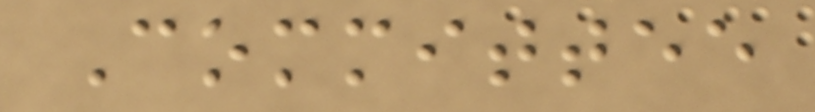Committee
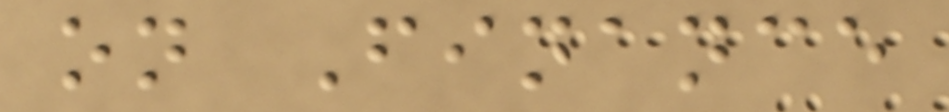on Finance
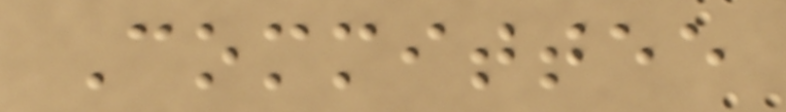Committee
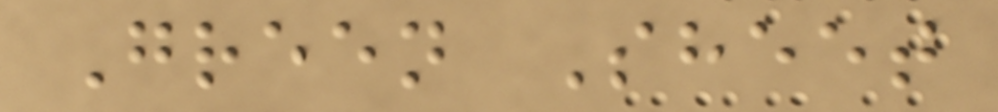Green Sheet
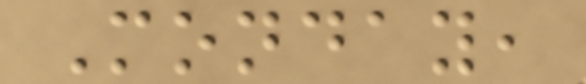Monday,
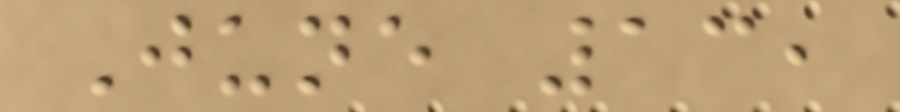June 13,
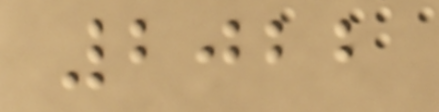2022
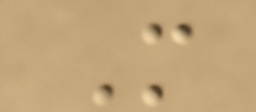M
